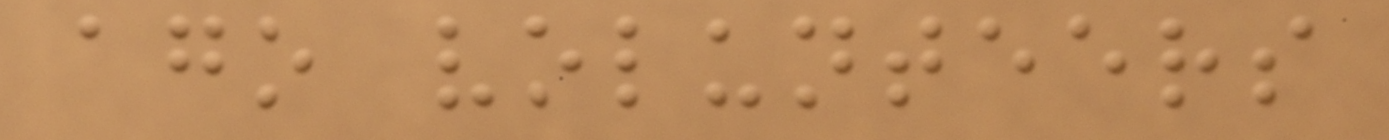ago volunteers
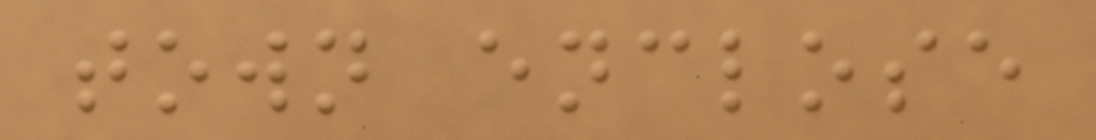town enclose
